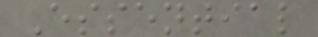Essential
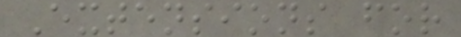Extensions for
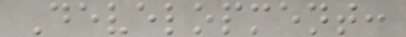Development:
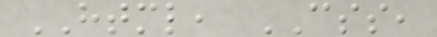HTML, CSS,
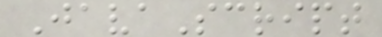JavaScript
